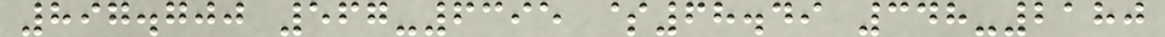897.700 567-6395 $68.49 348-2180
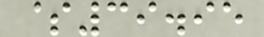$39.95
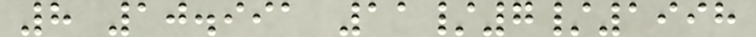8 10.991 11/7/1998
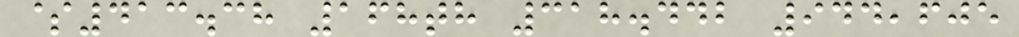$413.38 168th 318.442 944,605
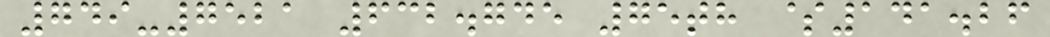749-7521 632.745 75th $141.26
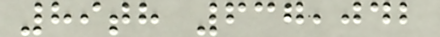89th 637,042
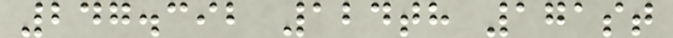247.392 124th 171st
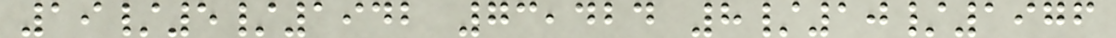19/5/1942 73,424 8/10/1976
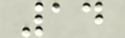14
